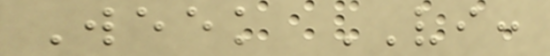Week VI:
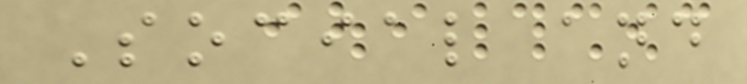Social and
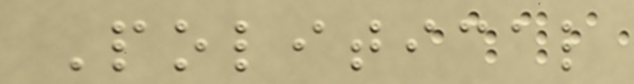Political
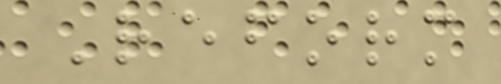Reform
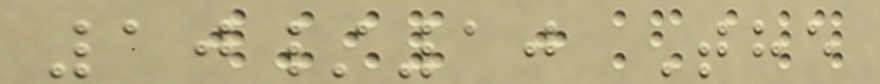10/10 The
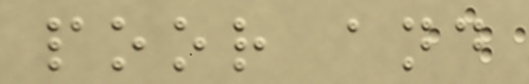poor and
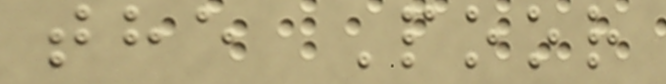the Poor
